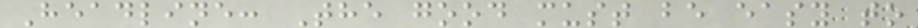Headline: The good must be easy to
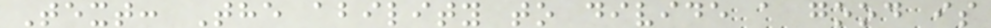Text: The ability to divide a good is
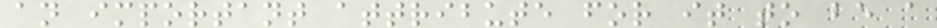an important attribute for it to be a
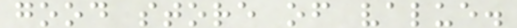good store of value.
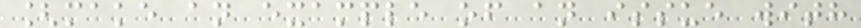[make an example of an issue with
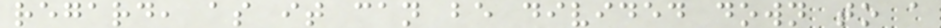regard, as it can be divided down to a
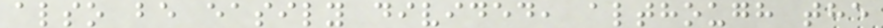also be easily divided, although the
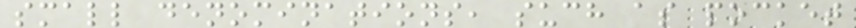small denominations, such as pocket
